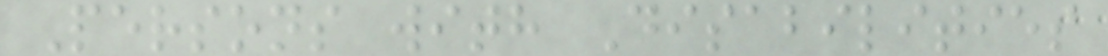Persons with Disabilities
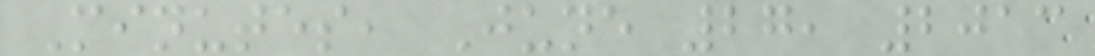Minutes, June 27, 2013
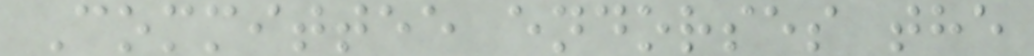Committee endorses the
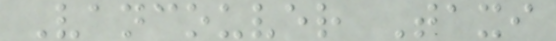Vancouver Taxi
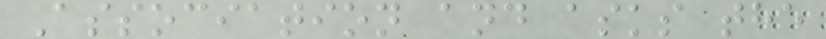Association and asks the
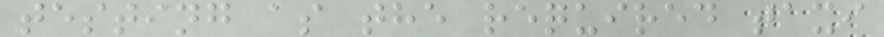testing as the required taxi
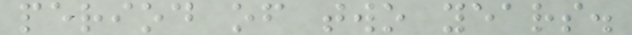period of two years.
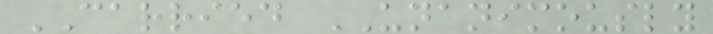CARRIED UNANIMOUSLY
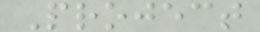Project
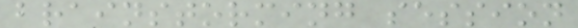brainstorming session
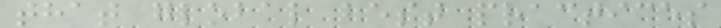that global best practices
